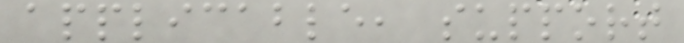applicable, support
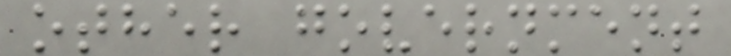other government
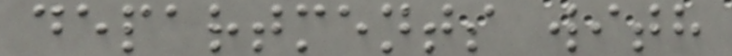departments with
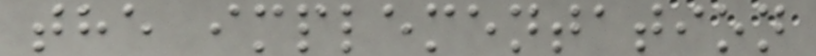the implementation
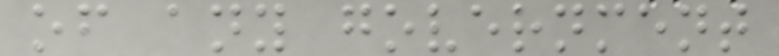of any government
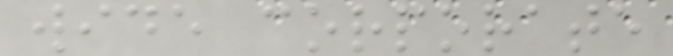wide corporate
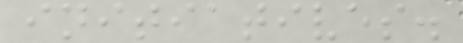initiatives.
